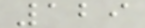129
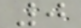0
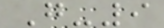G-9
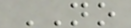NO
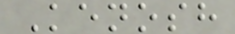Kenosh
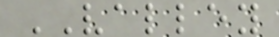VALLEY
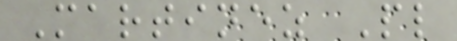Martinez Pl
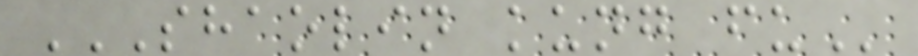SHAOLIN KUNG FU
